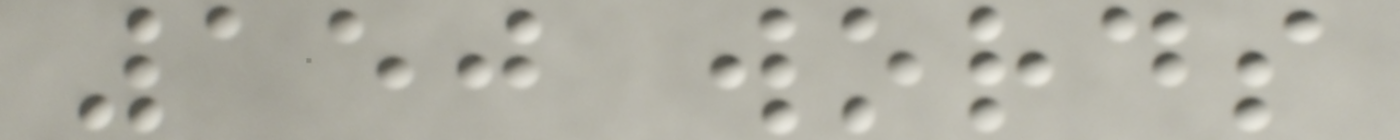150 words
